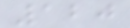120
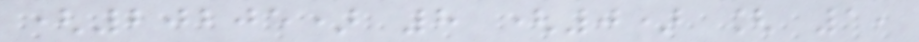(20205) 8 (0) [ 1,
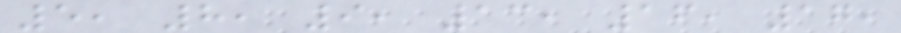5, 8, 9, 13, 16, 17,
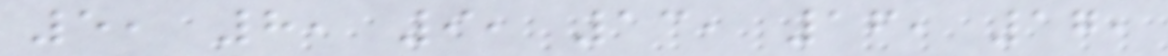5, 8, 9, 13, 16, 17,
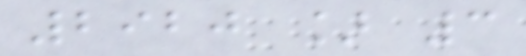2920 ] 3
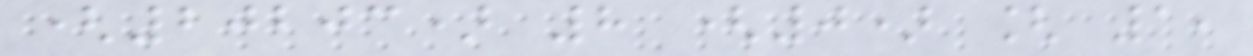(20203) 8 (0) [ 1,
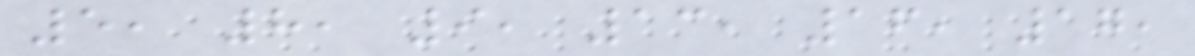5, 8, 9, 13, 16, 17,
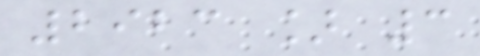2923 ] 3
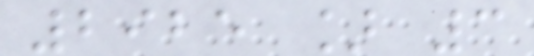2925 ] 3
